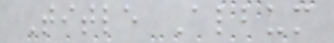Title Album
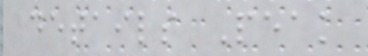details Peak
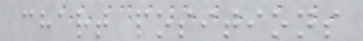chart positions
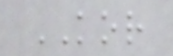KOR
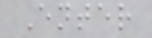Enter
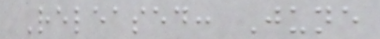Released: June
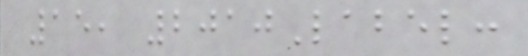15, 2010Label:
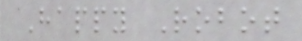Happy Robot
